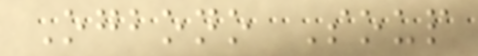Ogbono Soup
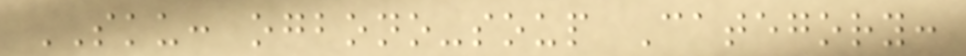SKU: ogbono-soup Category:
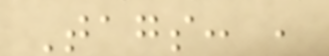Tags: ,
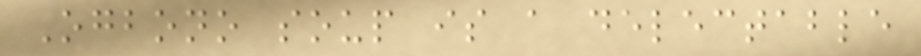Ogbono soup is a delectable
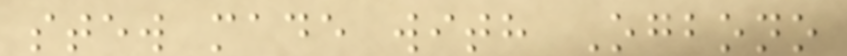stew made with Ogbono
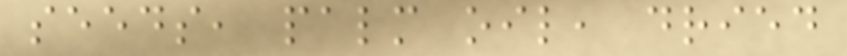seeds, palm oil, dried
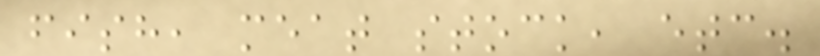fish, meat stock, etc.
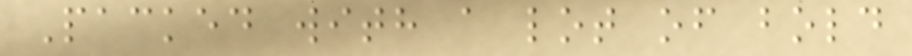Packed with a lot of bold
